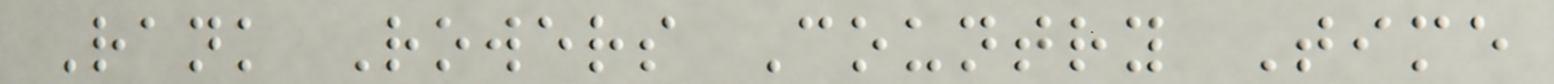Rank Rowers Country Time
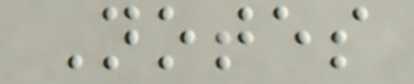Notes
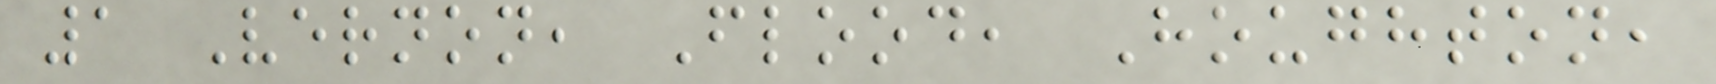1 Vernon, Flood, Houghton,
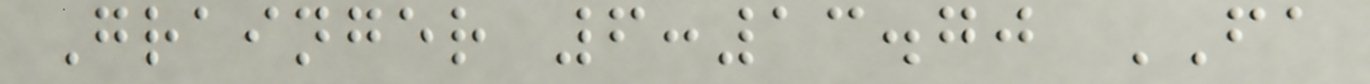Grainger 6:13.70 FA
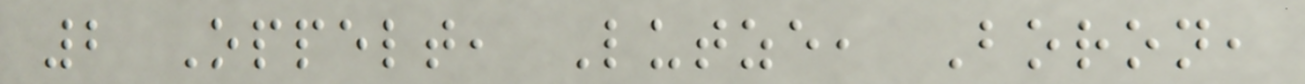2 Oppelt, Lutze, Boron,
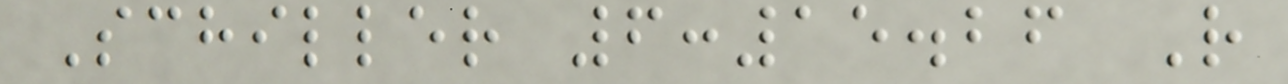Schiller 6:15.26 R
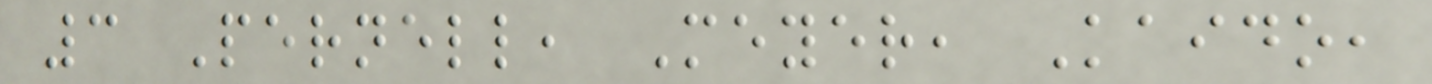3 Pernell, Meyer, Kaido,
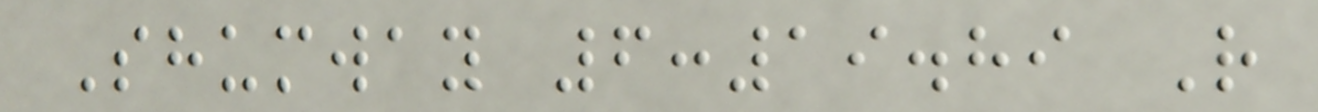Shumway 6:19.89 R
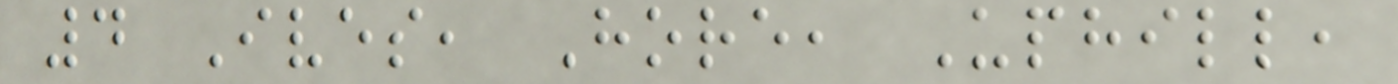4 Ives, Hore, Uphill,
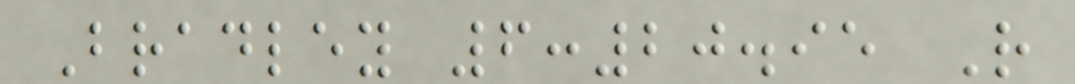Bradley 6:20.95 R
